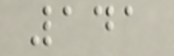141
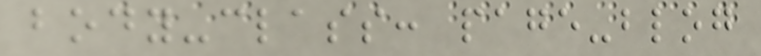body-class: page-blog
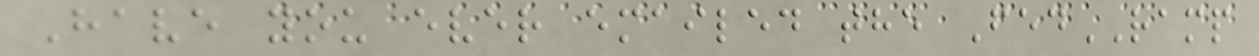Have you ever emailed the FedRAMP
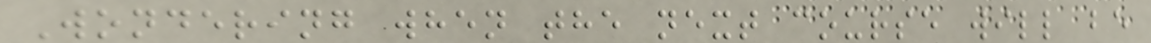Wondering when the next course will be
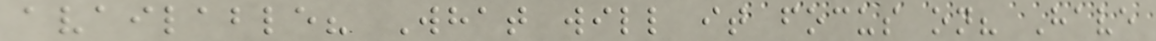available? What will it focus on? Have
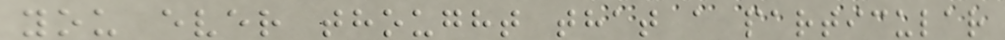you ever thought that a particular
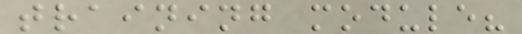training module?
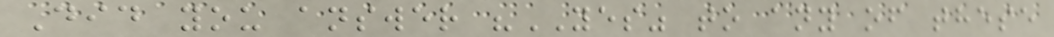Did you answer "YES" to any of these
